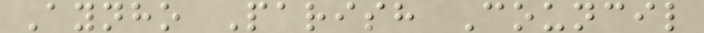Aynho Parish Council
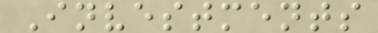Investments
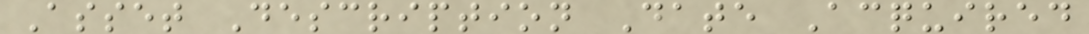Asset Description Date Acquired
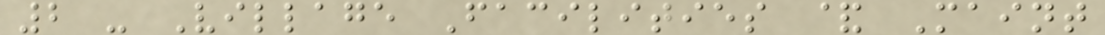2 - Village Facilities & Maint
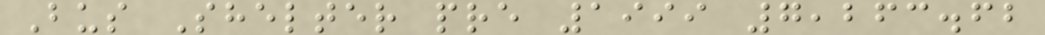Bus Shelter pre 1999 7,263.62
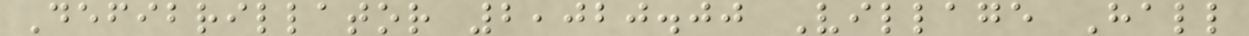Defibrillator 2,020.00 Village Hall
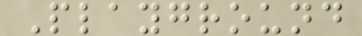Playground
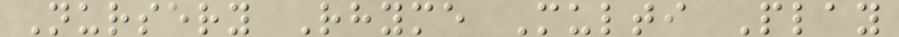Nursery Rhyme Multi Play
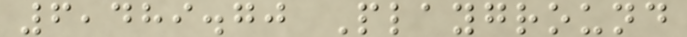6,489.70 Playground
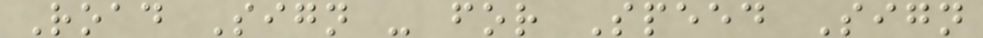Road Sign - for Speed Sign
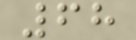68
